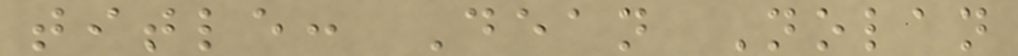title: Dean Nolan
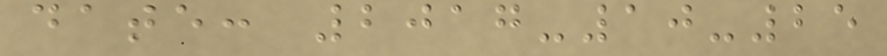date: 2017-10-25
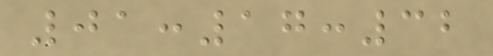01:17:32
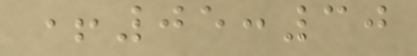+05:30
